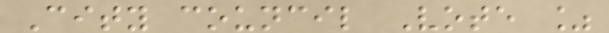City council Vote %
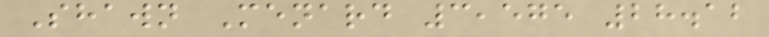Shawn Menard 3,575 28.12
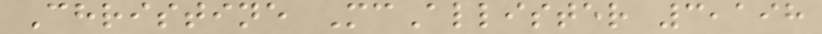Christine McAllister 3,198
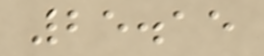25.15
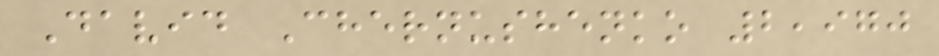David Chernushenko 2,970
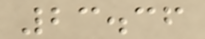23.36
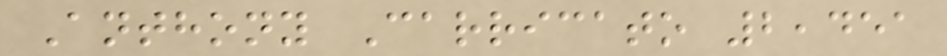Anthony Carricato 2,451
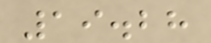19.28
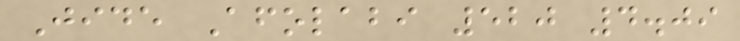Jide Afolabi 520 4.09
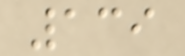139
